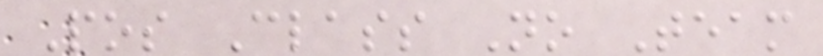Pos Class No Team
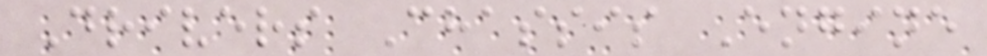Drivers Chassis Engine
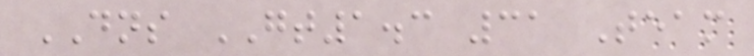DNS GT1.3 31 Team
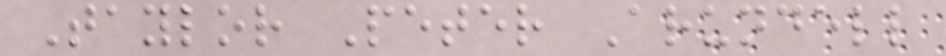Taylor Peter Arundell
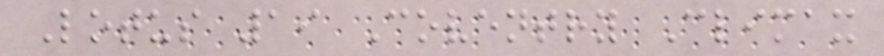Lotus 19 Coventry Climax
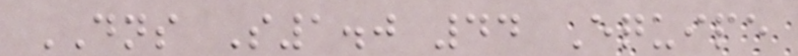DNS S1.0 44 Equipe
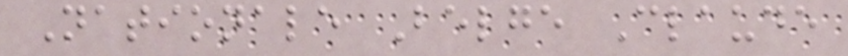Nationale Belge Claude
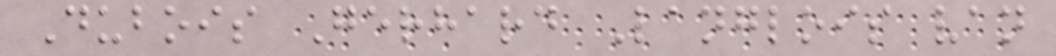Dubois Gerhard Langlois van
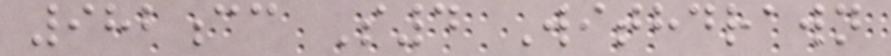982cc S4 Withdrawn
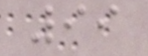99
